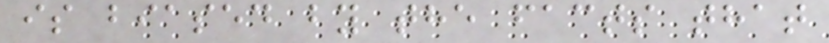is biased by the facts that
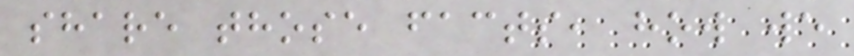share those facts, how we
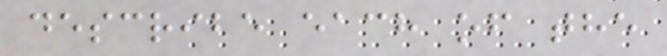describe each of the
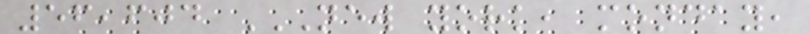56,604 NEW YORK, MONDAY,
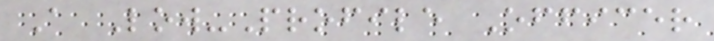A Low-Profile Officer
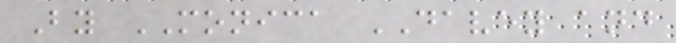By MONICA DAVEY and
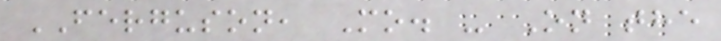FERGUSON, Mo. - On the
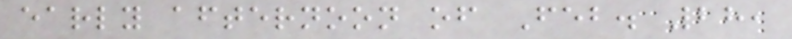early afternoon of Feb. 28,
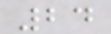24
